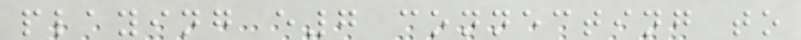playing e7 connecting to
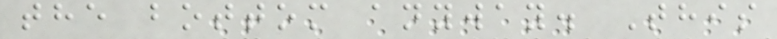the bottom anyway. This
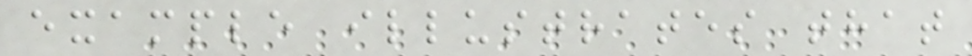example illustrates that
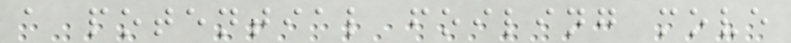a potential foiling move
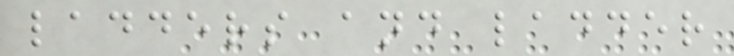ladders and ladder
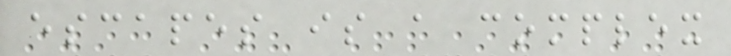escapes is a complex
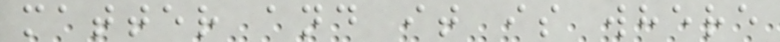matter and it is where
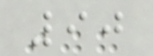90
